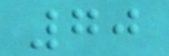70
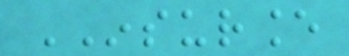INSURANCE
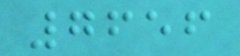7656
